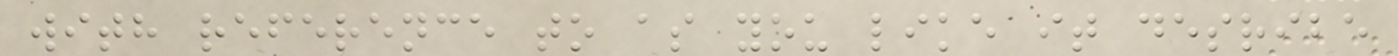with reference to as you like it desribe
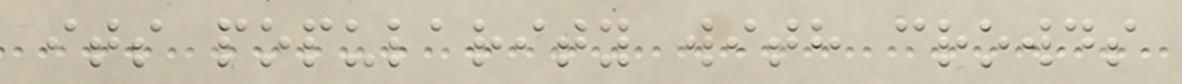its popularity with crowds
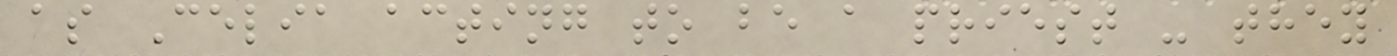as Celia acting to be a priest - they
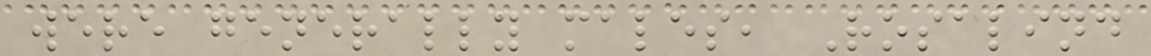were generally males, Rosalind
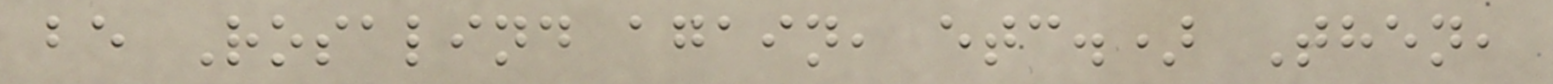be Rosalind again, etc.) Then,
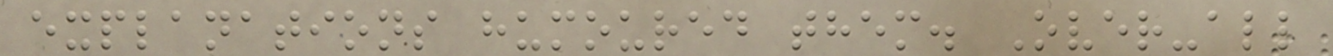explanations humoured them. Over-all
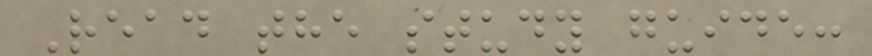Read the study guide:
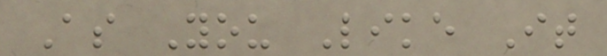As You Like It
